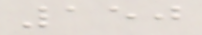150
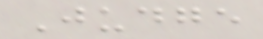Judge
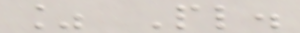% Pl.
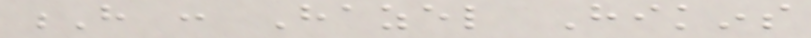H : Hazel Hikins
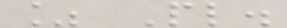% Pl.
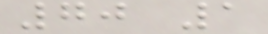70 1
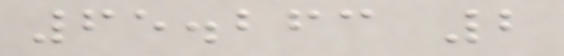65.263 2
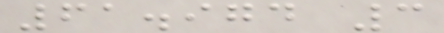61.974 3
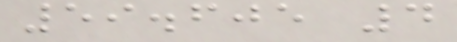59.605 4
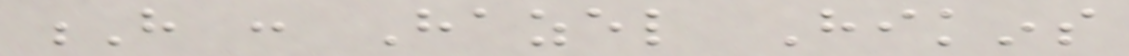H : Hazel Hikins
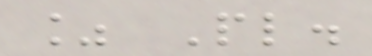% Pl.
